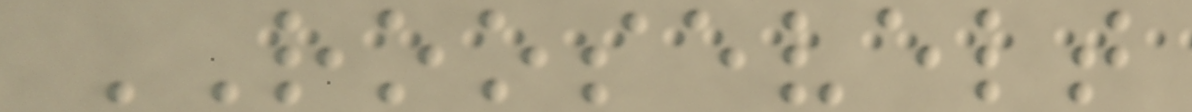ROOSEVELT
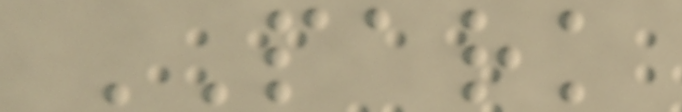PARK
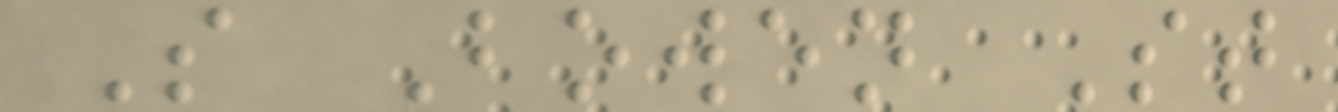S Bowen St
